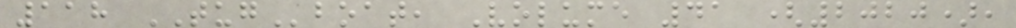118 TUGboat, Volume 41 (2020),
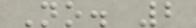No. 2
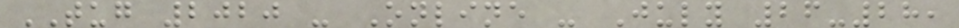TUG 2020 - Online - July 26-28,
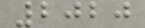2020
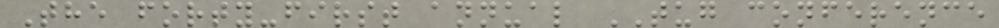The forty-first annual TUG conference
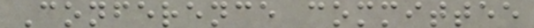Conference committee
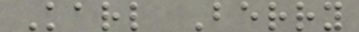Karl Berry
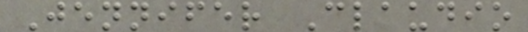Jennifer Claudio
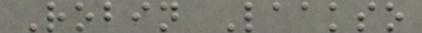Robin Laakso
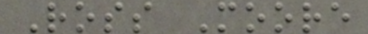Ross Moore
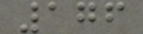176
